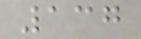137
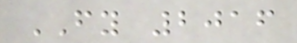FY 2016
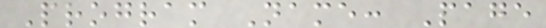Program Name: Page
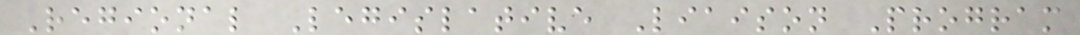Regional Legislative Liaison Program
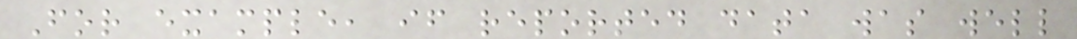For example, if reported data was well
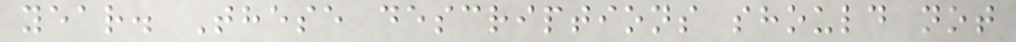year. These descriptions should not
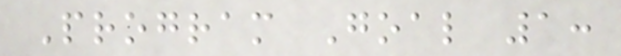Program Goal 1:
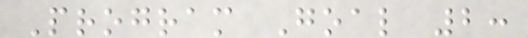Program Goal 2:
